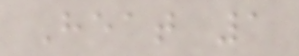Heat 1
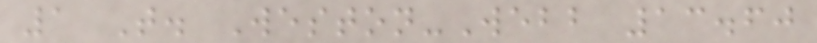1 T. Weston-Webb 13.60
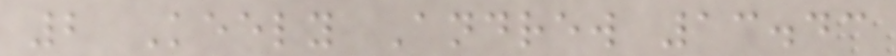2 Keely Andrew 13.43
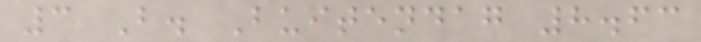3 B. Buitendag 8.63
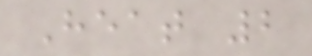Heat 2
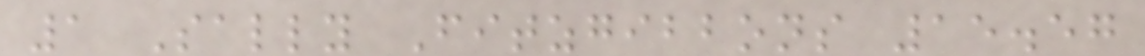1 Sally Fitzgibbons 15.57
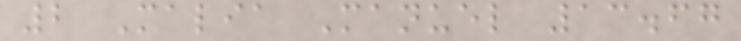2 Malia Manuel 13.67
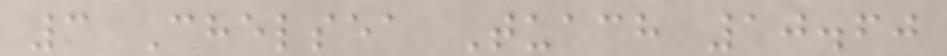3 Chelsea Tuach 10.60
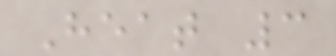Heat 3
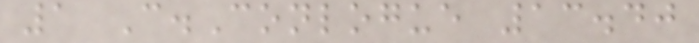1 C.Conlogue 13.40
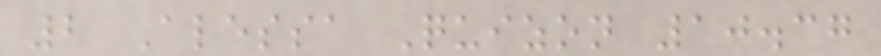2 Alessa Quizon 10.37
